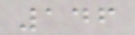146
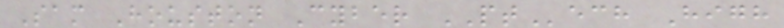Sam Houston Cyber PTech High
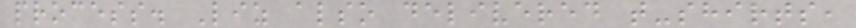process. Liz also delivered t-shirts,
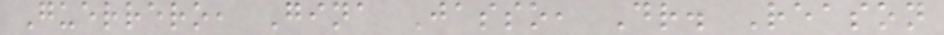Guerrero, Gina Jasso, Dr. Reason
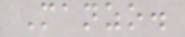Manzo.
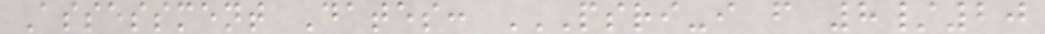Assessment Dates: PSRI-I F 8/20
